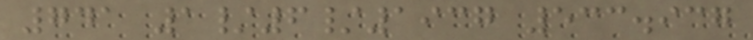741 1/6/1937 533.937
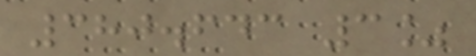380.643 3%
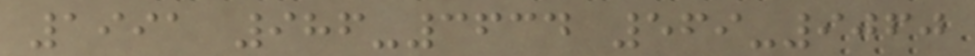1991 986-3634 569-9060
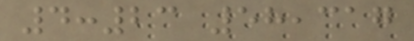4:23 58,317
